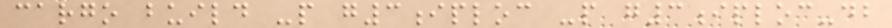cargo build -p g3iploc -p g3iploc-db
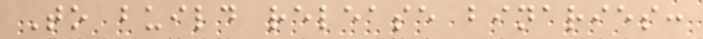To build release binaries:
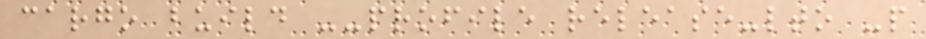cargo build --profile release-lto -p
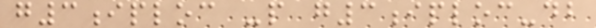g3iploc -p g3iploc-db
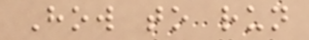How to run
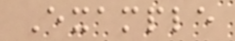Example
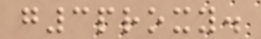g3proxy.
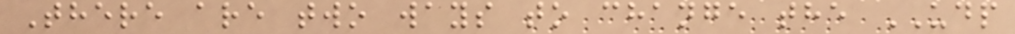There are two ways to change the UDP
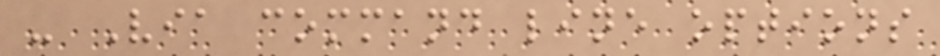- Via command line options
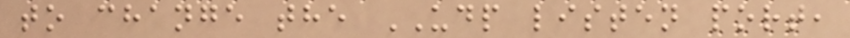to change the UDP listen port,
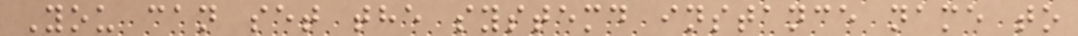You can set the systemd instance name to
